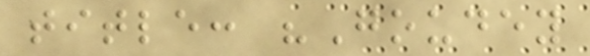title: "Goudey
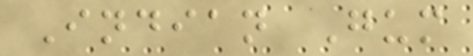Indian Gum
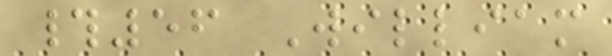#56 William
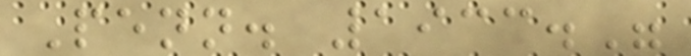Penn. 1933."
